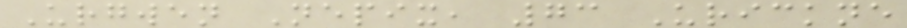Urgwen Nepix, 73 Urickne
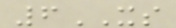6XS
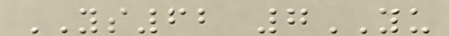YS62 7YU
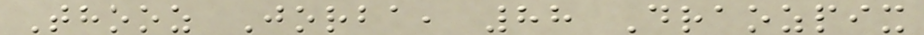Thooz Jorba, 88 Draozpix
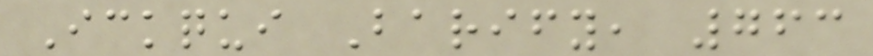Ickqui Barify, 763
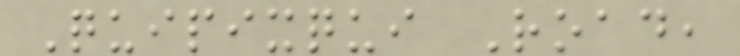Quipixqui Road,
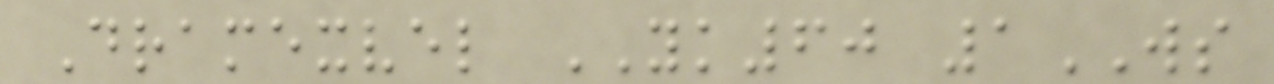Dramexvel YK60 1WS
